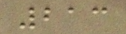213
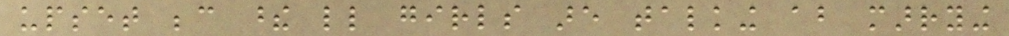upset because these little girls are talking about marrying
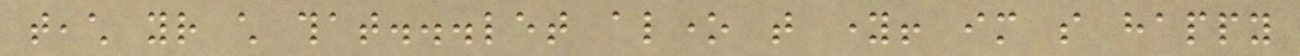teach your child that...let alone that young! im so happy
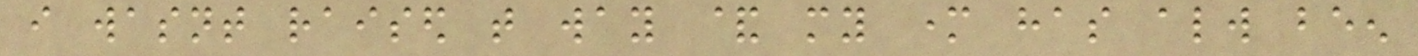i wasnt raised that way & my mother has always been
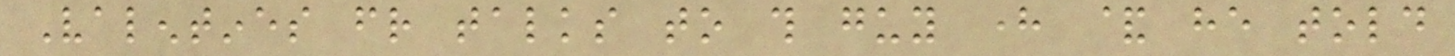Valentines friend talks to this guy here & he told
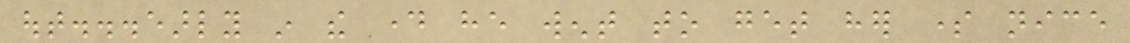out...early in the day he went to get her some nice
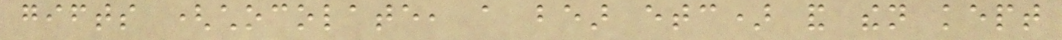gifts (chocolate, a bear etc) and then kept
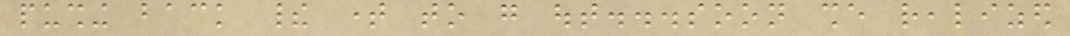pushing back their time to go out...soon she realized
